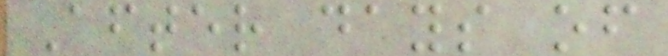After days of
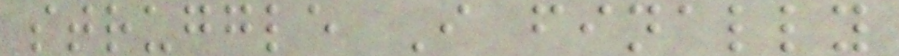struggle I finally
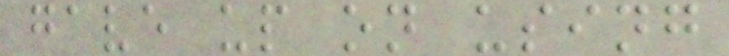gave up on using
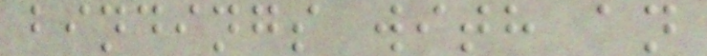bindings with an
